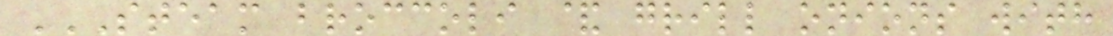STEAM BROCCOLI & GRILL ONIONS WITH
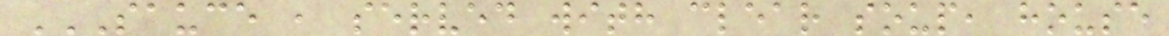SAUCE , SERVED WITH CLEAR SOUP, HOUSE
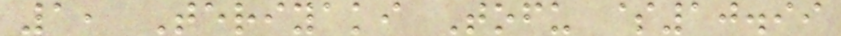1, Teriyaki Tofu $10.99
